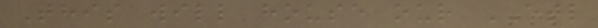This will house our ETL
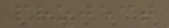project
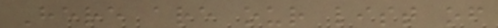Here are our list of
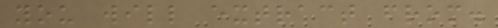you will extract from.
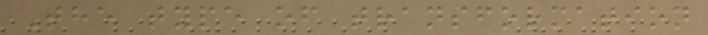The type of transformation
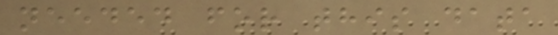needed for this data
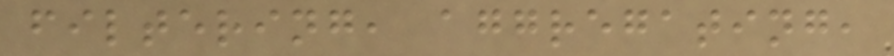filtering, aggregating,
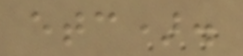etc).
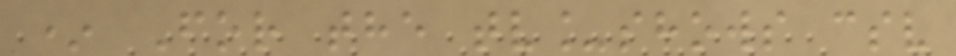* For the tv_shows csv
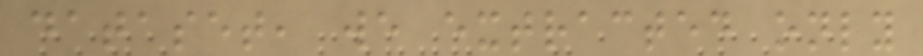dataset, we extracted only
